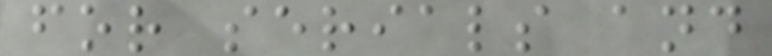for serials and
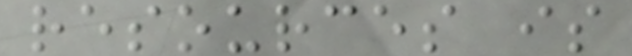resources is
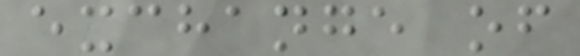exchange of
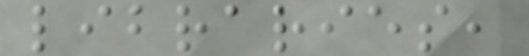libraries,
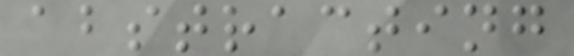abstracting
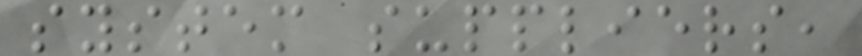system suppliers,
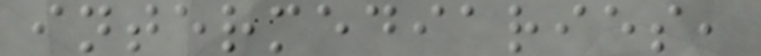intermediaries,
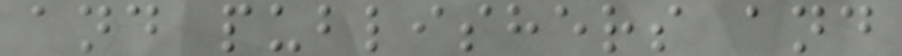and publishers and
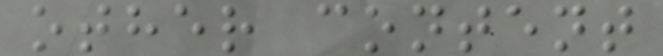other content
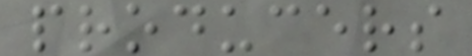producers
